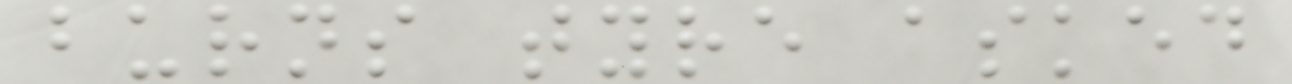burns tyre asked
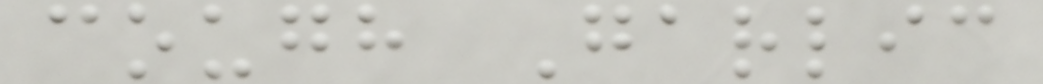cough Garlic
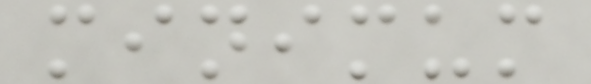minimum
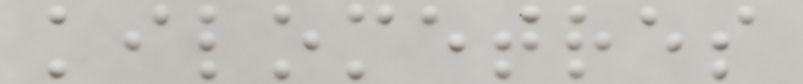kilometres
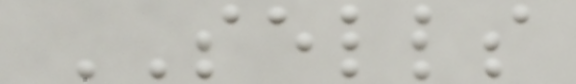SELLS
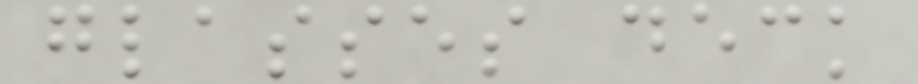glasses deck
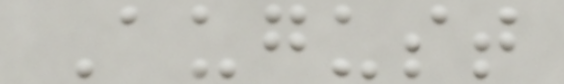August
